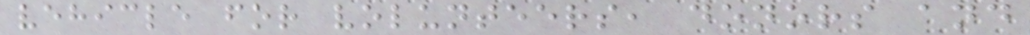vehicle for volunteers, donors and
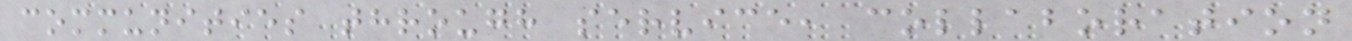communities through service, collaboration
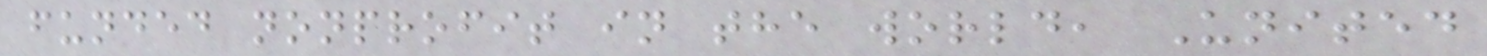funded nonprofit in the world, United
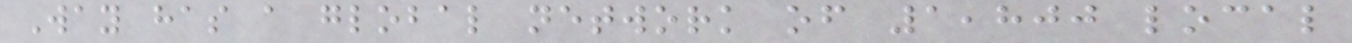Way has a global network of 1,800 local
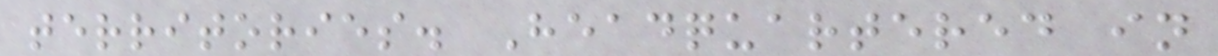territories. Headquartered in
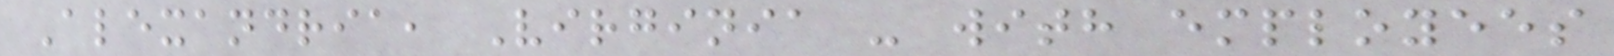Alexandria, Virginia - with employees
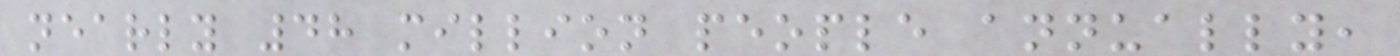nearly 48 million people annually,
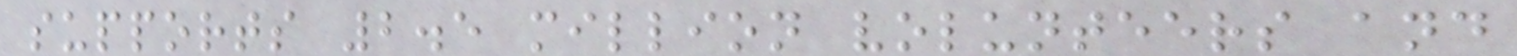supports 2.5 million volunteers and
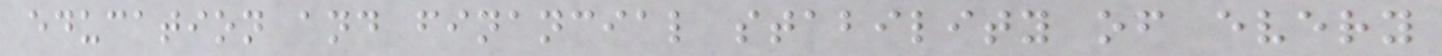education and financial stability of every
